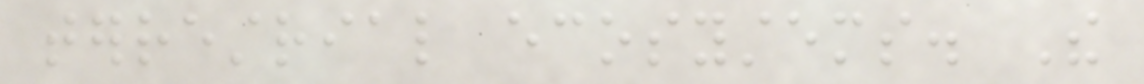terrestrial ecosystems. The
